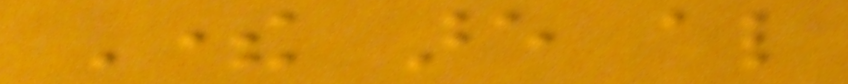There are also
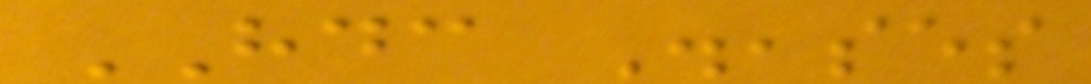HDC Diseases
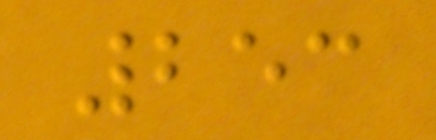253
